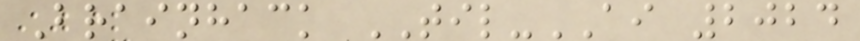Brainhack TIL-AI 2024
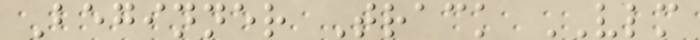Beginner Track VLM
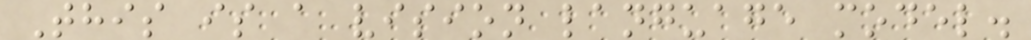This is a vision language model.
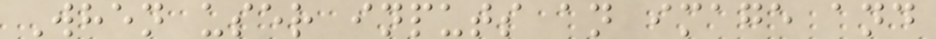When user inputs an image and
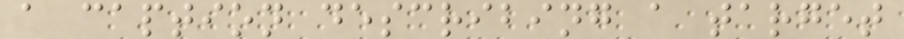a caption describing a target
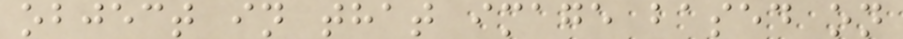object in that image based on
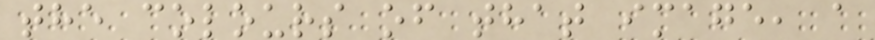the colours of that image, a
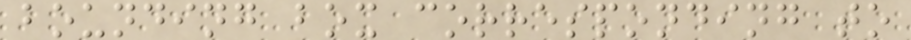bounding box corresponding to
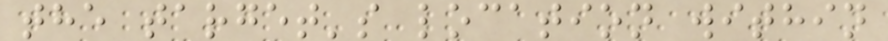the target's location within
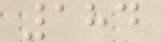184
